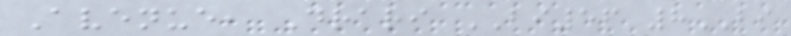Avenue, Drari BI56 8BI
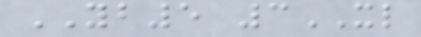YB5 3XL
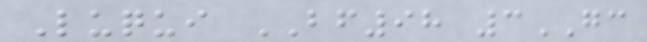Luqui BF98 3GC
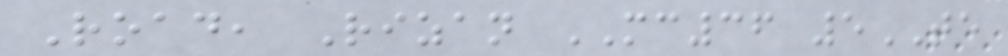Road, Rizan MC36 5TE
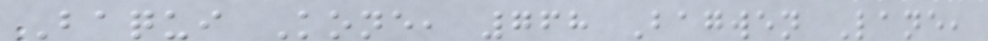Baqui Kone, 768 Bagwen Lane,
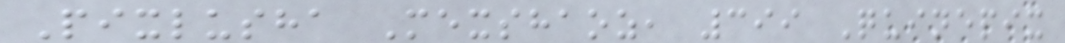Pixlusha Mexshaoz, 399 Quinepix
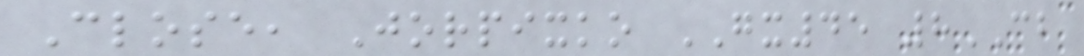Close, Jorpixko GX45 8CB
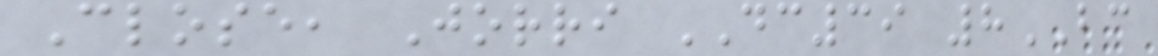Close, Jorri DC39 8BC
